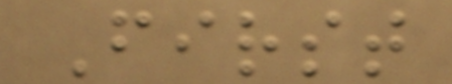First
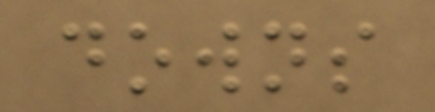downs
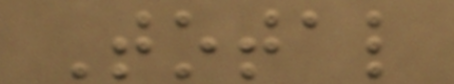Total
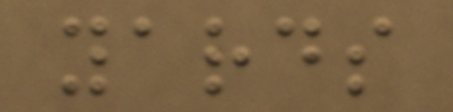yards
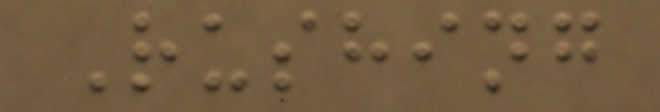Rushing
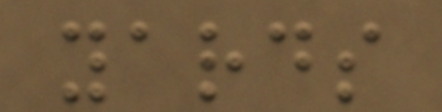yards
